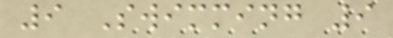9 Swimming 9
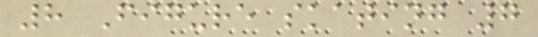8 Figure skating 7
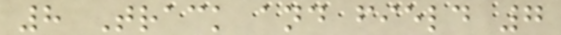8 Track and field 7
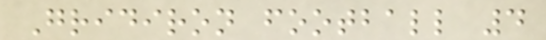Gridiron football 4
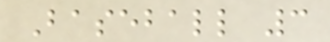Baseball 3
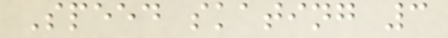Speed skating 3
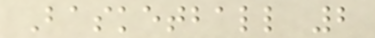Basketball 2
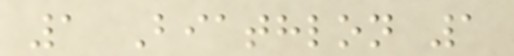1 Biathlon 1
